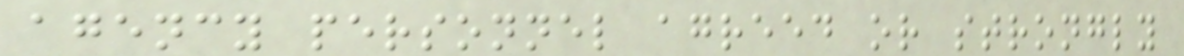agency personnel agreed or strongly
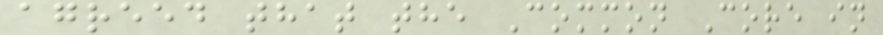agreed that the Common Core in
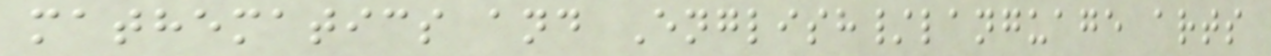mathematics and English/language arts
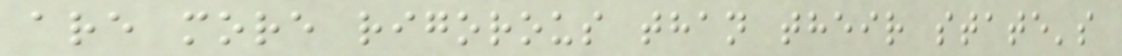are more rigorous than their state's
